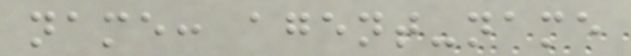name: agent-name
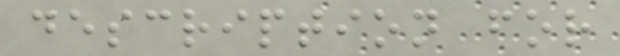description for
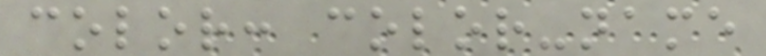color: color-name
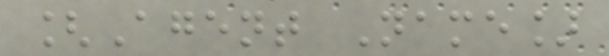[Agent Name]
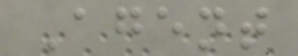Agent
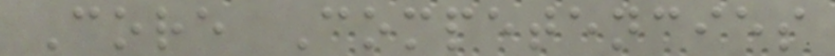Core Competencies
